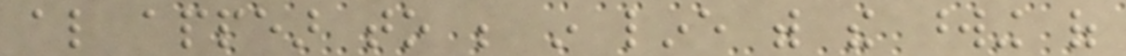also appear to be in line with the wording of
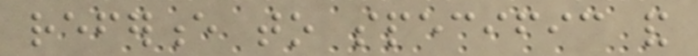reference to specific and
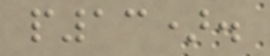p13).
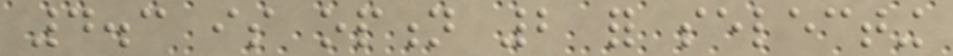4.3 is option 2 for selecting
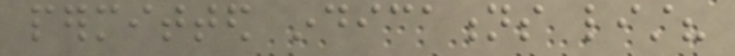permitted indications list?
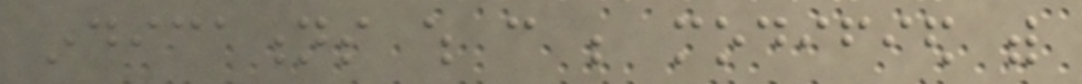indications which can be modified with
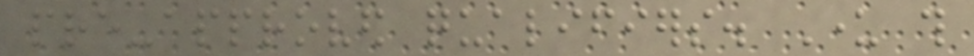pre-approved qualifiers. Under this
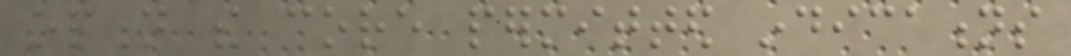option the core permitted indications
